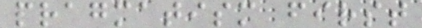pragmatism first
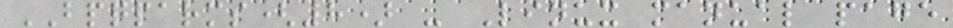BPQPARMS(8) - Linux manual page
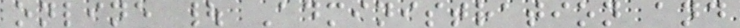online | Administration and
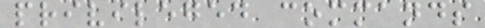privileged commands
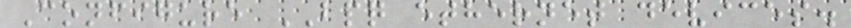Configure BPQ ethernet devices.
